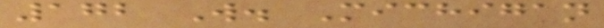172 W. Michigan
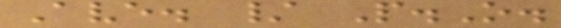Ave. / P.O.
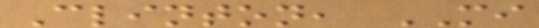Clinton, MI
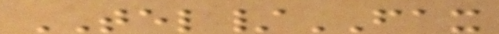TEL/FAX
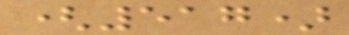(517)
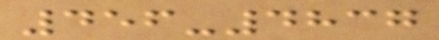456-4837
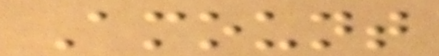Amount
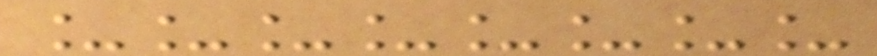________
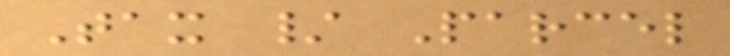Tax / Parcel
